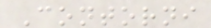Contorni
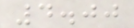4.00
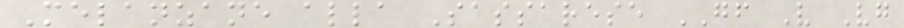Melanzane alla Sassarese GF V Vg
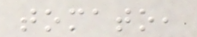tomato,
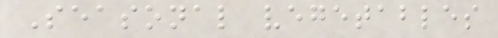Seasonal vegetables
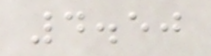4.50
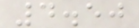4.50
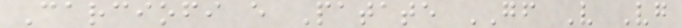Carciofi e Patate GF V Vg
